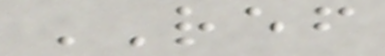REF
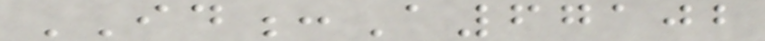ID:A67102
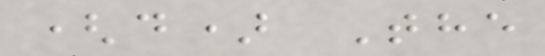(d) The
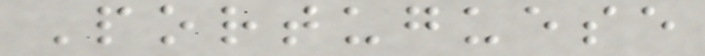Portuguese
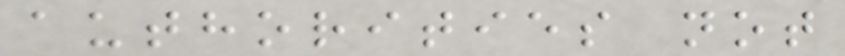authorities not
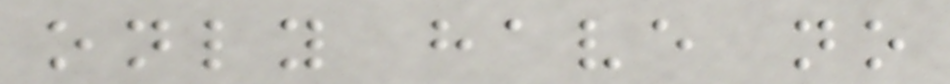only have no
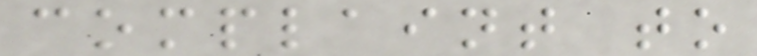complaint to
